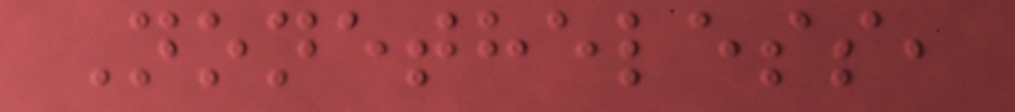Nonetheless,
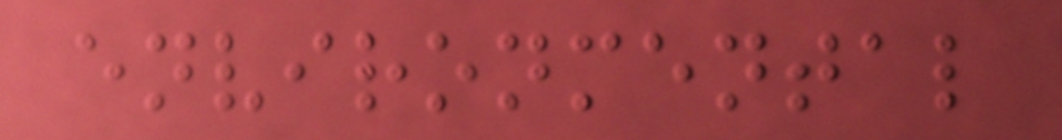environmental
